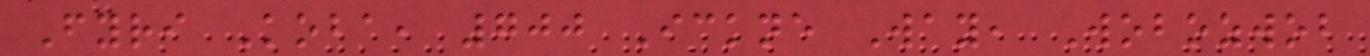Fyri Koba, 700 Ickne Way, Wobozwob
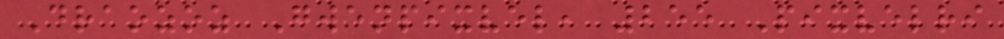Draozoz Gwenpixvel, 255 Pixvelri
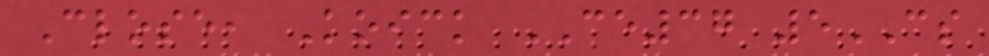Close, Koick CE37 5CS
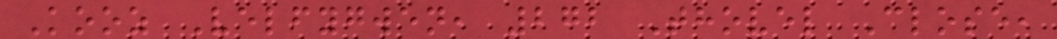Kooz Velfygwen, 272 Thovel Close,
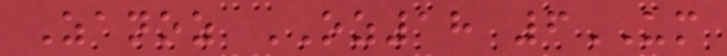Zanoz OZ18 6UM
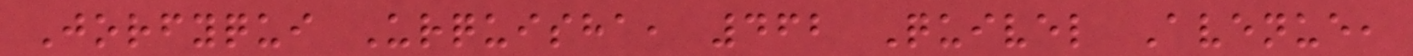Jorfyqui Urquisha, 462 Quivel Avenue,
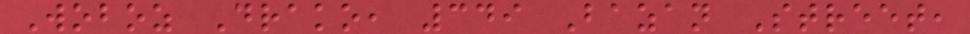Woboz Drako, 349 Bazan Street,
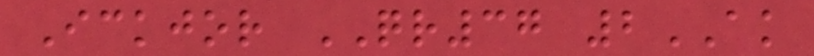Ickjor QR37 2AK
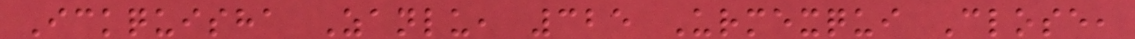Ickquisha Zanlu, 325 Urmexqui Close,
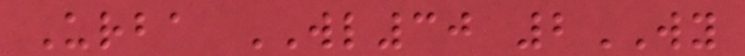Urba WL30 2WY
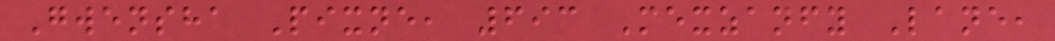Gwensha Pixne, 693 Mexzanfy Lane,
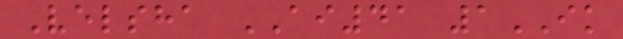Velsha AI41 1IK
